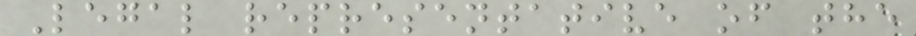Legal representative of the
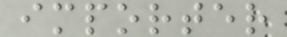importer
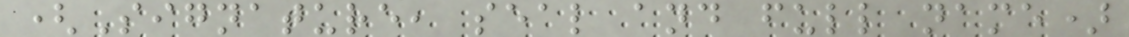(Signature, seal and full name)
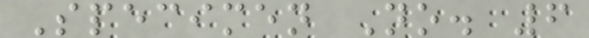Specimen No. 6
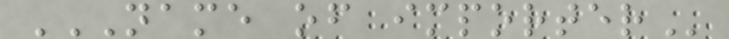NAME OF IMPORTER
